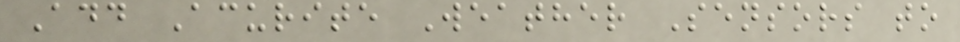Add Acurite Weather Sensors to
